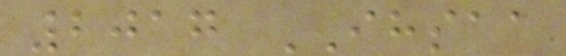2017 IHSAA
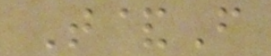T&F
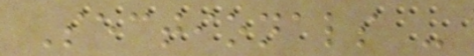Sectionals -
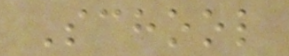School
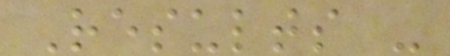Results -
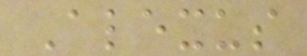Alexus
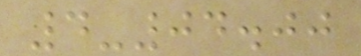4-04.00
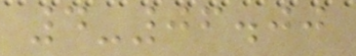4-06.00
